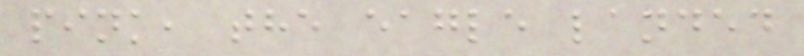pink, the eagle landed
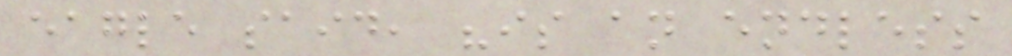eagle said, "is an endless
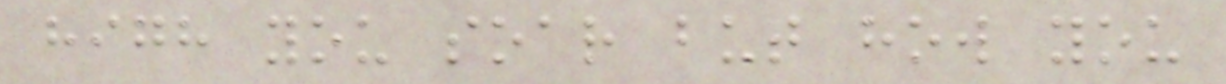high you soar but how you
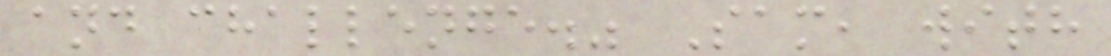and challenge." Sam, with
